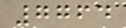7764
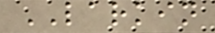LARKIN
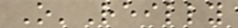O'Reilly
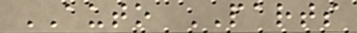AUTO PARTS
